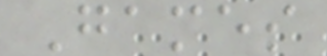Games
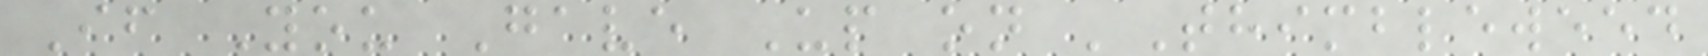If You Gave Up on 'Thimbleweed
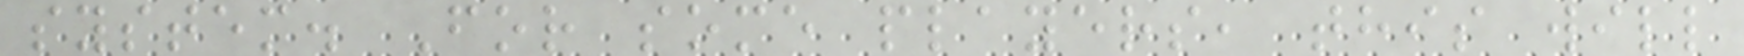system. For some players, this will
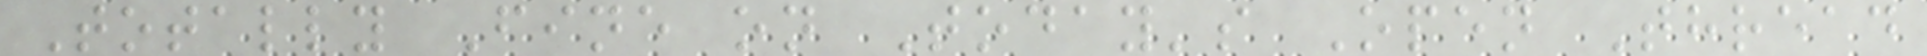Totally Fine on Today's Open Thread
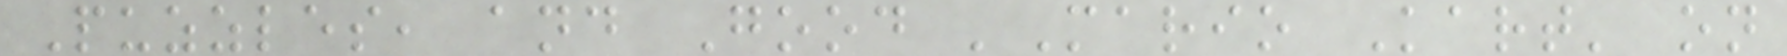Puzzles, and Good 'Mario Kart' on
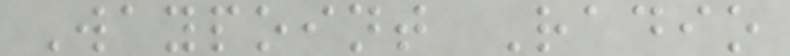Waypoint Radio
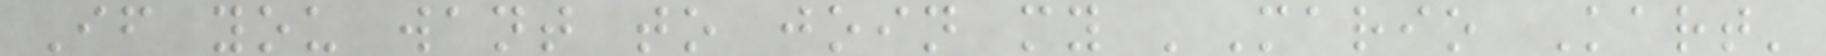If you want to join my 'Mario Kart'
